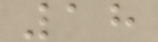18
